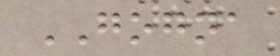GOGNA
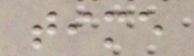time
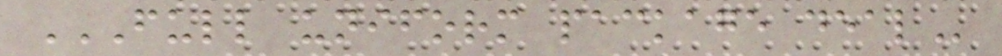FULL UNIFORM PACKAGE DEAL
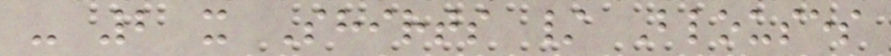- 2 x Shirts / Blouses
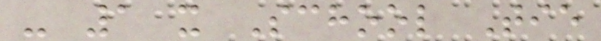- 1 x School Tie
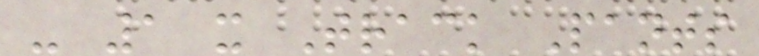- 1 x Track Pants
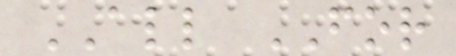ALL FOR
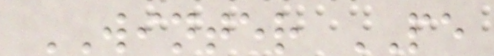WINTER PE
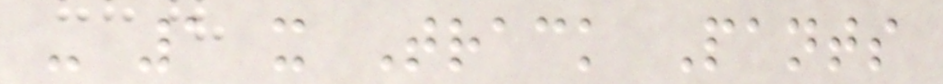- 1 x Track Pants
